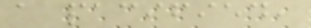a pacified,
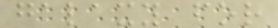galaxy for
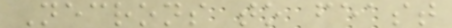Necrons to feast
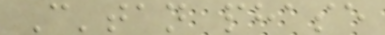C'tan phase
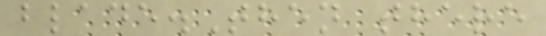blade.Then there
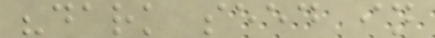"dark seed in
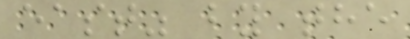east" by the
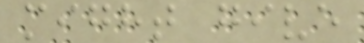might give
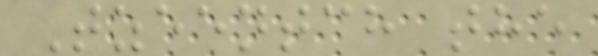Tzeentch the
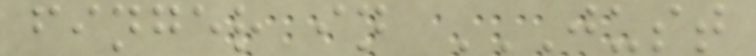finger in JUST
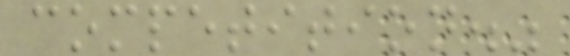competition."
